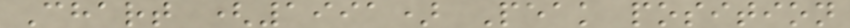Chart (1991) Peak position
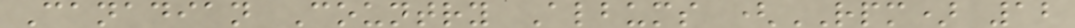Canadian Country Albums (RPM) 12
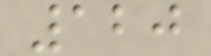120
